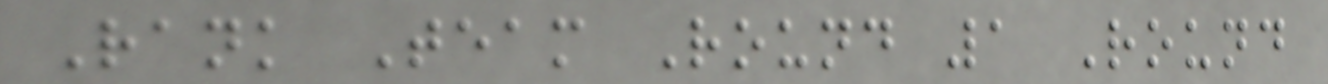Rank Team Round 1 Round
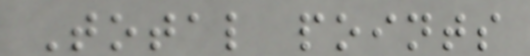Total points
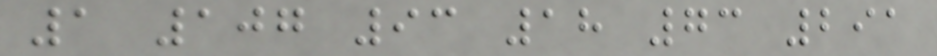1 107 93 18 73 291
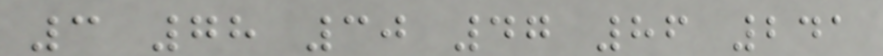3 78 30 47 86 241
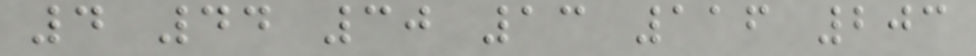4 44 30 13 116 203
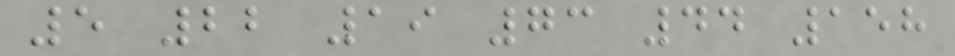5 22 19 73 44 158
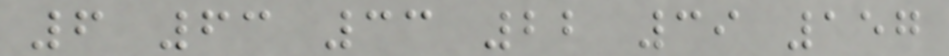6 63 33 22 39 157
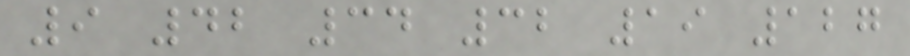9 42 34 32 19 127
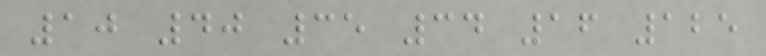10 40 35 34 16 125
